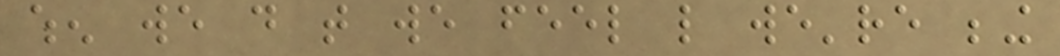when we do that we feel like we're being
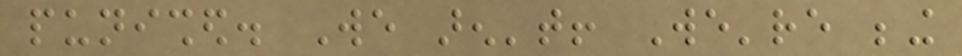punished. We aren't! We're being
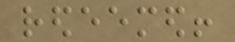redeemed!
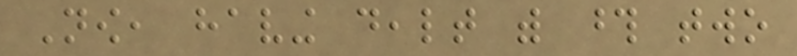Now, having dealt with those two
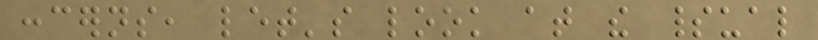concerns, let's look at the spiritual
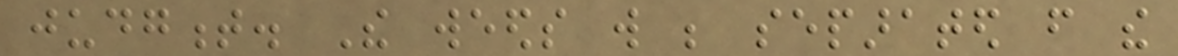judgment. The weeds will be separated from the
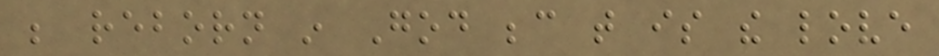be reborn in God because that is the love
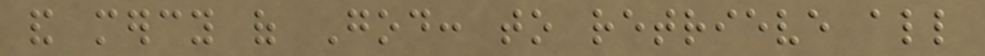and mercy of God: to retrieve all
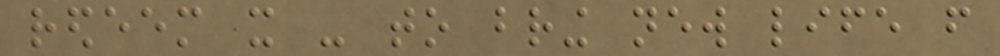redeem it - to bring new life from
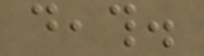death.
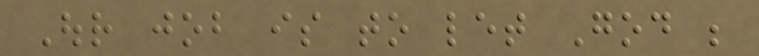Our job is to let God be
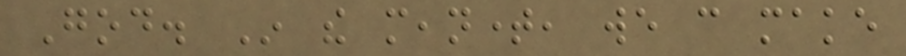God. In the meantime, we can make
